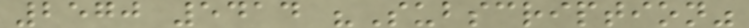2570 5414 "Subscription"
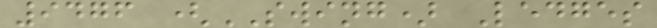9476 (SWING) Ledges
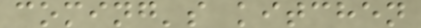coming's kitchen
